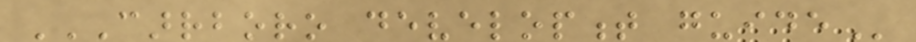CARRBORO DEVELOPMENT GUIDE
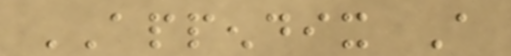APPENDIX A
